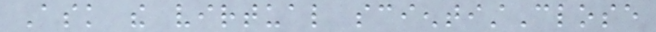Ask the virtual scientistClose
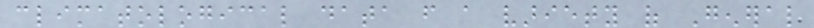climatological data from a variety of General
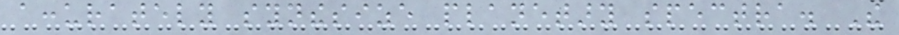accurately synthesize planetary spectra. The
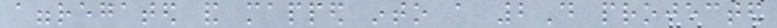aggregated and mapped into a 2D projected
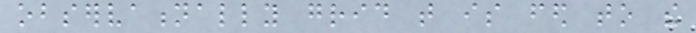observationally grid that is fed to the
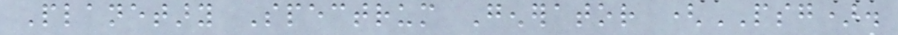Planetary Spectrum Generator (PSG).
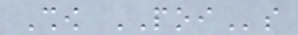Show POIs
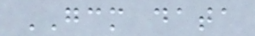GCM data
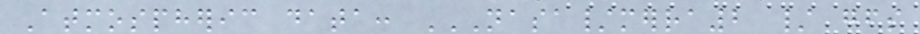Atmospheric data: NASA/MERRA2 / GFS
